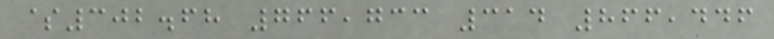$302.68 766,733 314 866,446
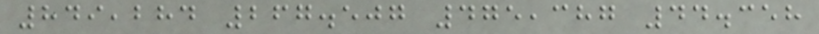849,284 267.507 475,387 44.358
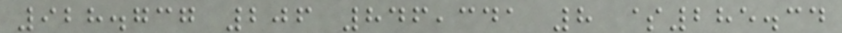928.737 206 846,341 8 $285.34
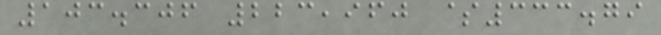103.306 223,960 $333.79
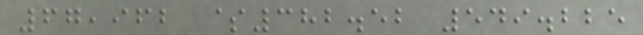67,962 $382.52 549.225
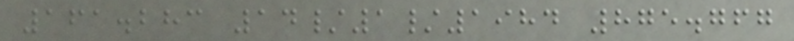161.283 14/1/1984 875.767
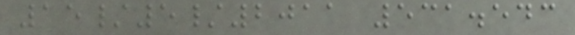15/5/2011 531.543
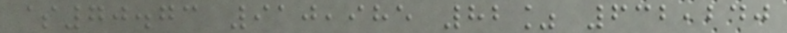$70.73 910,985 82% 632,240
